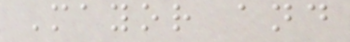Mayor and
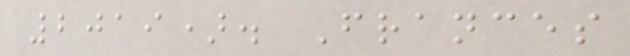2019). Frances
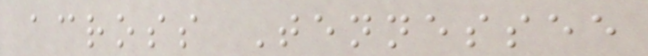across Tennessee
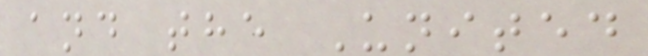and the United
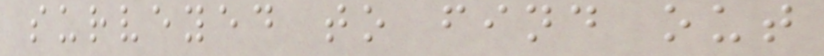surveyed to find out
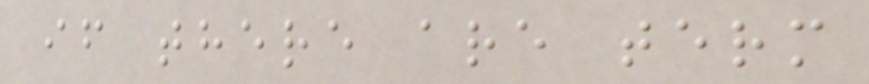if there are term
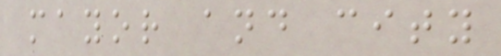mayor and city
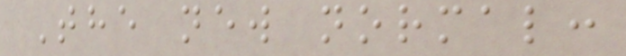The new normal:
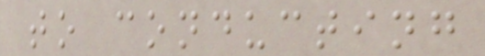to conducting
